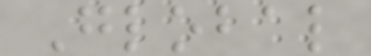Global
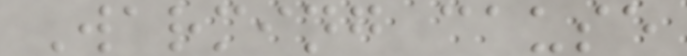Warming cause
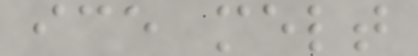ice melt
